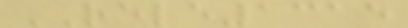RELE1315
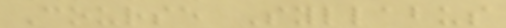Course Syllabus
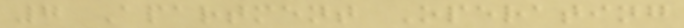7 Apartment Operating
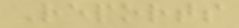Reports
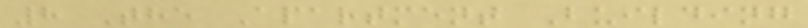8 The Apartment Building
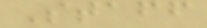Staff
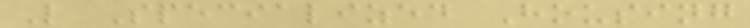L Specialized Housing
